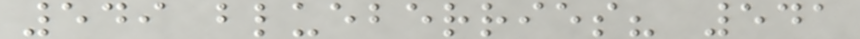549 blueberries? 541
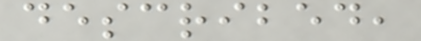described,
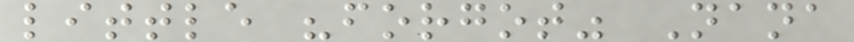little "forgot" Nana
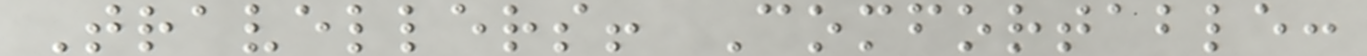Travellers! Comfortable:
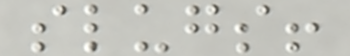slugs!
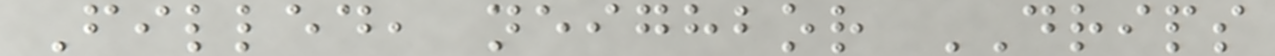Filled, neighbor DRIPS
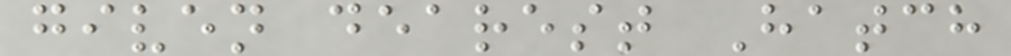given dearest Hatch
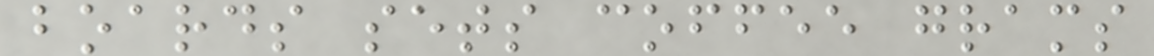boards sets coffee grams
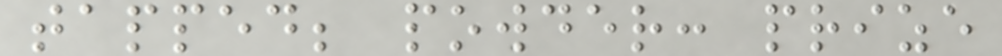tapped; powder: prize
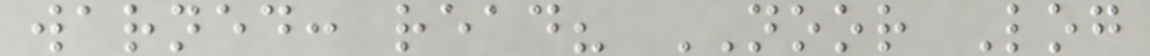warned: read? NOOR Log
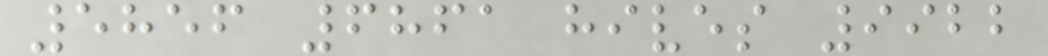5856 6861 hives 9922
